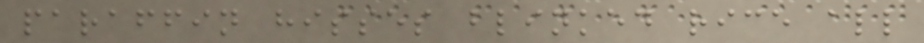paraffin hisses blinked rice all
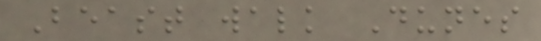Beast walk Dunes
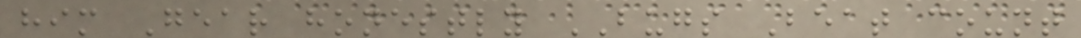him Gear honestly BUGS Beat count
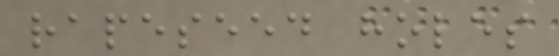rapeseed holes
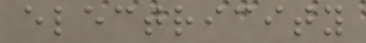electricity
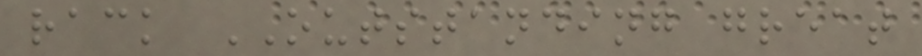rack OUTSTANDING great
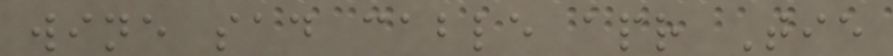wine sad cable apr Tie
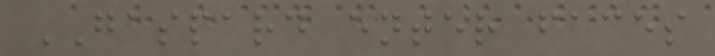GASPARD enter faces
